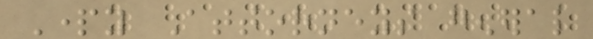Party Attorneys general
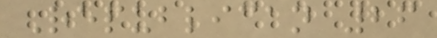Republican 26
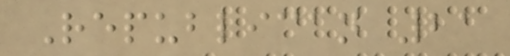Republican 21
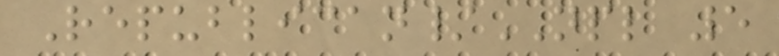Republican/NPL 5
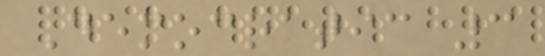Democratic 3
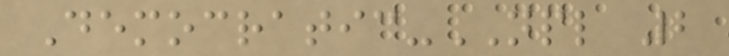Democratic-NPL 2
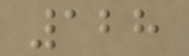128
